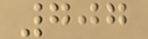707
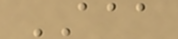AAA
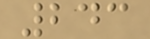243
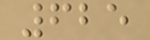625
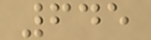645
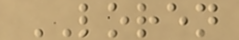LOREN
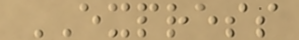EXPRESS
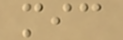mic
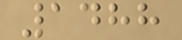1488
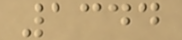1344
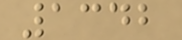1342
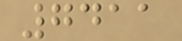7411
